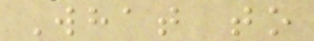What to
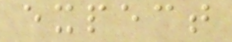expect
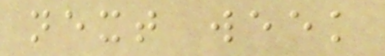next week
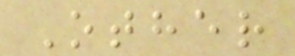Other
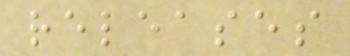releases
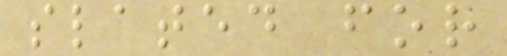slated for
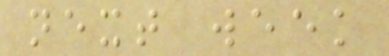next week
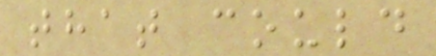that could
